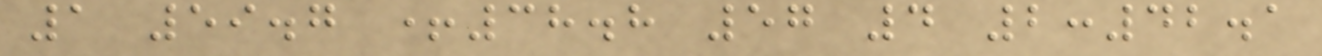1 59.7 +38.8 57 4 2:42.1
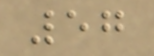57
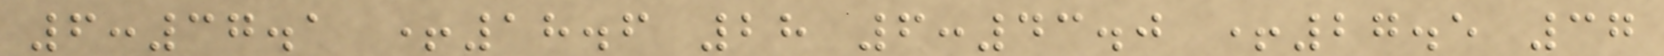6:37.1 +18.6 28 6:43.0 +27.5 37
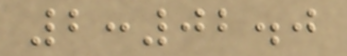2:02.0
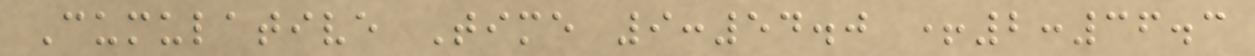Cumulative Time 9:54.0 +2:36.3
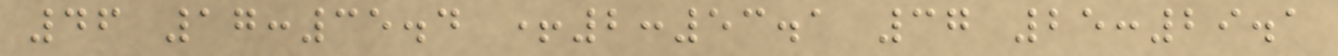46 17:35.4 +2:53.1 37 25:29.1
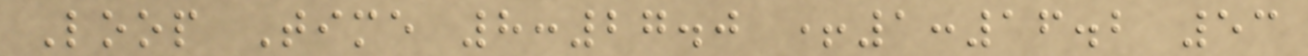Loop Time 8:27.0 +1:16.2 53
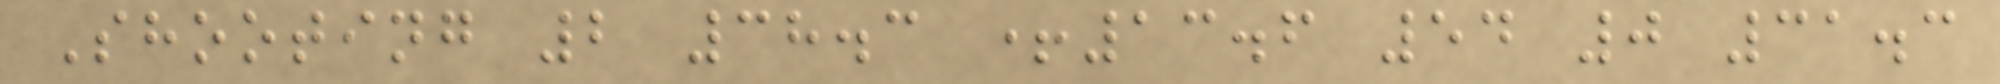Shooting 2 38.3 +13.6 54 0 31.3
